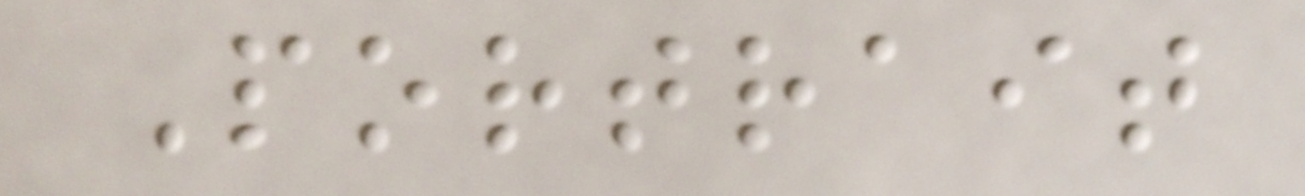Portrait
